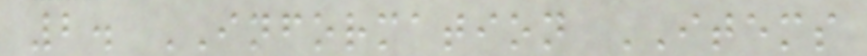2. INFORMATION ITEMS
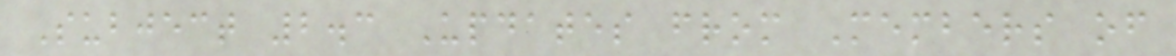Subject 2.3 Updates from Members of
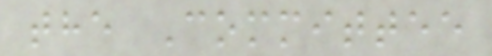the Committee
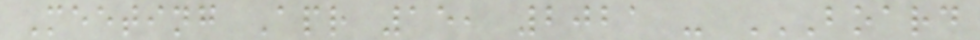Meeting Apr 15, 2021 - BOARD
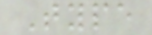Type
